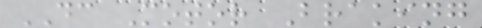DC Motor Braking
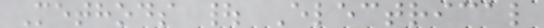Methods | Electrical
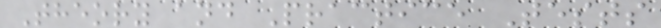Theory and Practice Tests
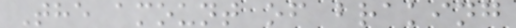The amount of braking
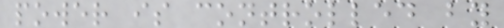power is controlled by
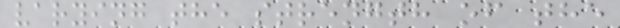varying the strength of the
